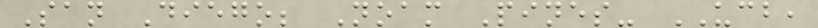San Diego; Noam Pines- UCB,
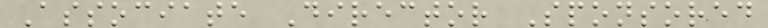Associate Director Sponsored
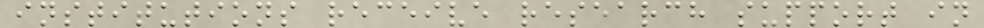institutions receive research support in
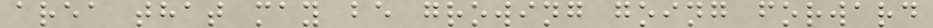area that may be growing going forward
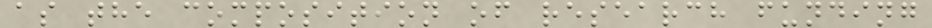as the composition of research funding
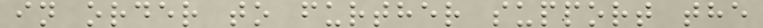in order to further support the
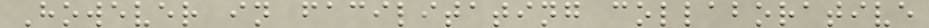However in facilitating collaborative
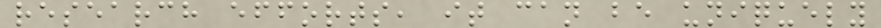research efforts, it can be uniquely
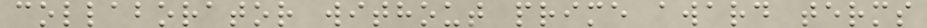collaborator without prime award terms
